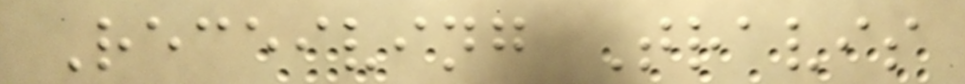Receiving Travis
